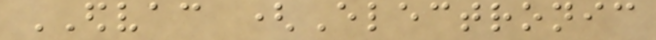EDVAC (Electronic
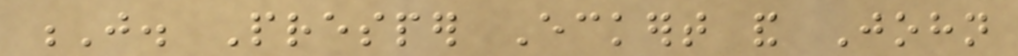J. Presper Eckert and John
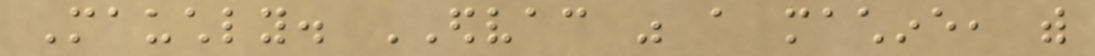Mauchly. EDVAC was a machine, with
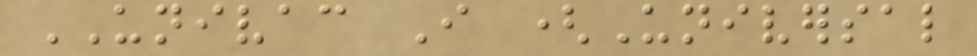UNIVAC I (Universal
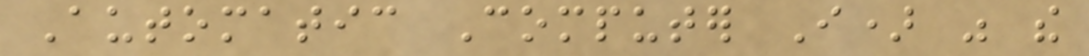Automatic Computer I) was the
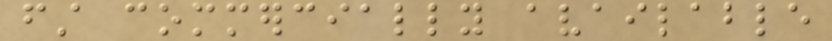first commercially available
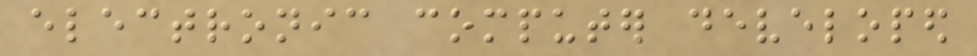electronic computer developed
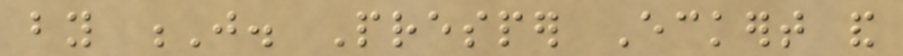by J. Presper Eckert and
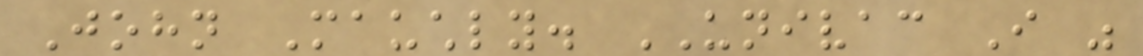John Mauchly. UNIVAC I was
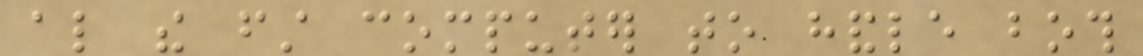also the first computer to handle both
